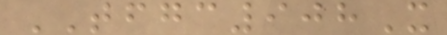TFGC908X
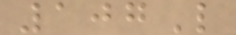107L
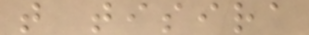t tisira
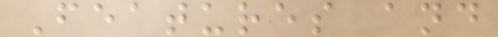Features and
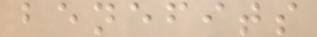benefits
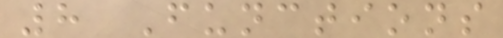8 Functions
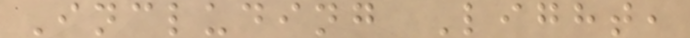Including Light,
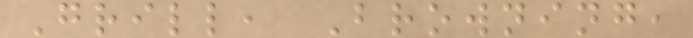Grill, Browning,
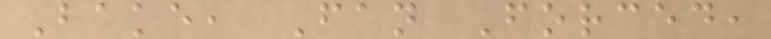Bake, Fan Forced,
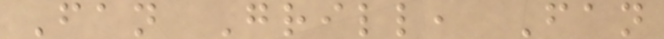Fan Grill, Fan
